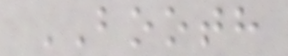BOOTH
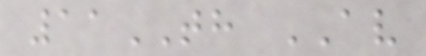11TH AV
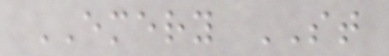EMERY ST
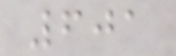601
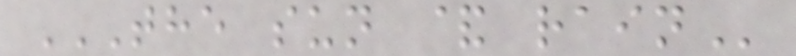THE SUN & RAIN
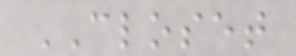CLOSET
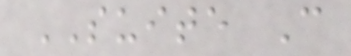SUITE C
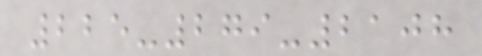225-279-2108
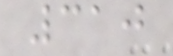310
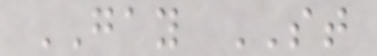GAY ST
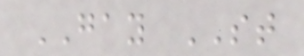GAY ST
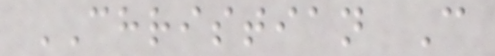CHRISTIAN C
